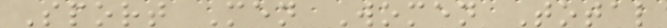Sport Men Women Total
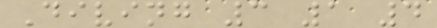Diving 3 1 4
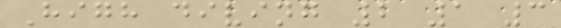High diving 2 1 3
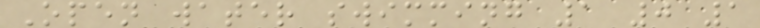Open water swimming 1 0 1
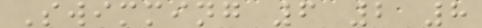Swimming 6 2 8
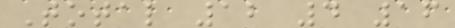Total 12 4 16
